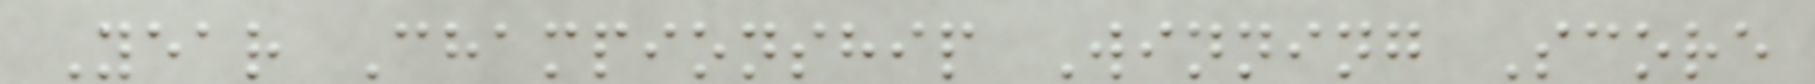Year Championship Winning Score
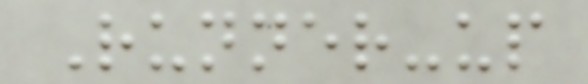Runner-up
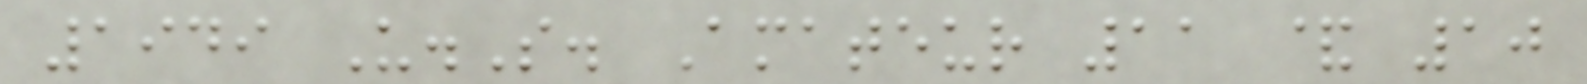1949 U.S. Amateur 11 & 10
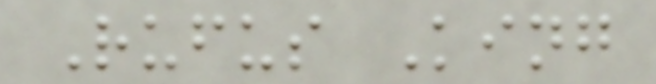Rufus King
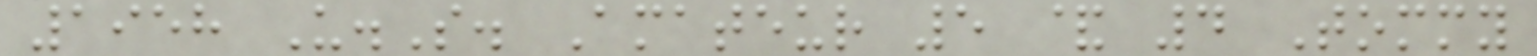1958 U.S. Amateur 5 & 4 Tommy
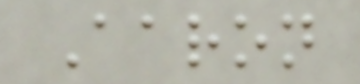Aaron
